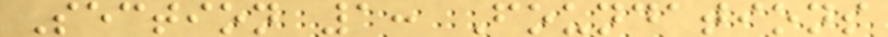Section 1: Foundations
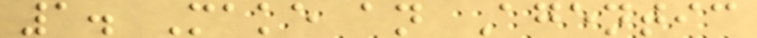1. Make an Agentic
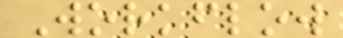Workflow
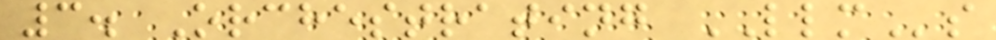3. Orchestrating LLMs
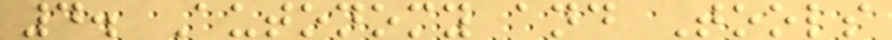4. Autonomy and Tools
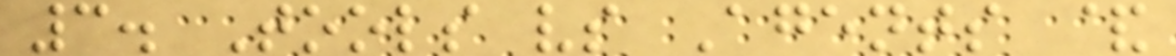3. Tools vs Agents &
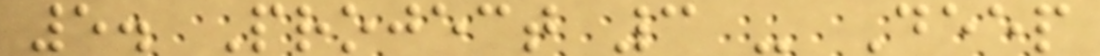5. Project 3 - Deep
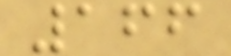166
